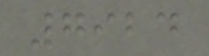7924
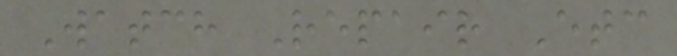Watch Repair Etc
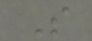S
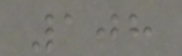108
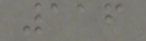116
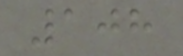108
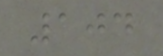104
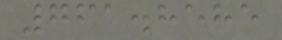761.8585
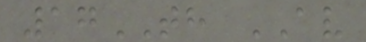17TH AV
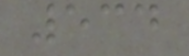534
